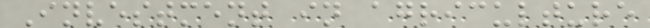Investment in agriculture
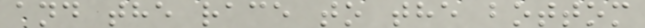and the race to the bottom
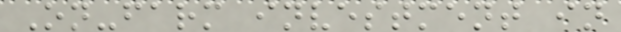On-farm investment in
